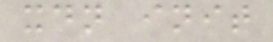xdn init
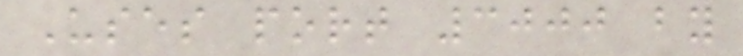Uses port 3000 by
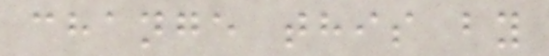change this by
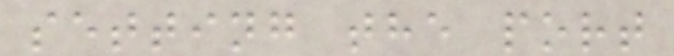setting the port
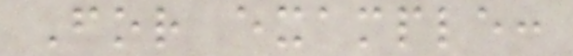For example:
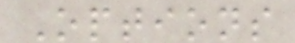Options
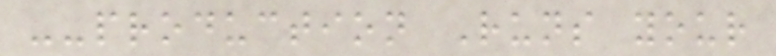--production Runs your
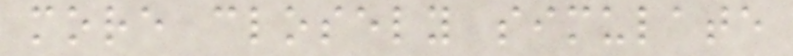more closely simulate
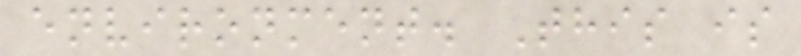environment. This is
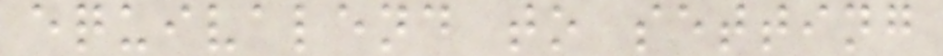equivalend to setting
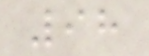98
